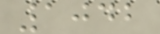1042
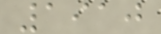1910
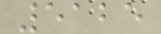5125
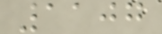1107
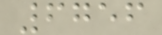6756
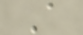A
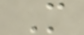M
